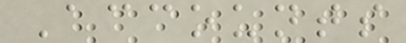Accounts
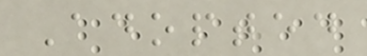Adopted
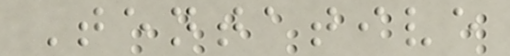Tentative
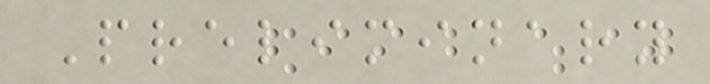Preliminary
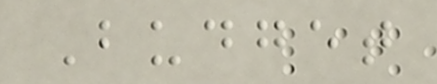Budget
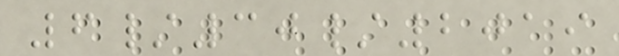6/30/2019
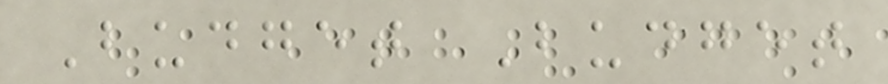Budget Budget
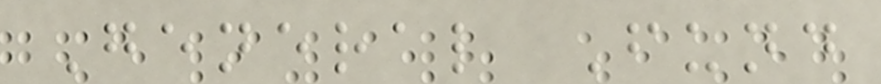General Fund
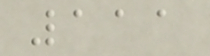111
